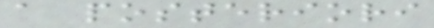a posteriori
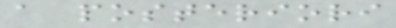a posteriori
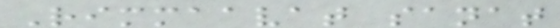Rimmaavat sanat
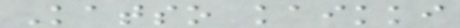Katso kaikki
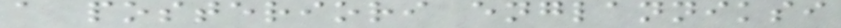a posteriori englanniksi
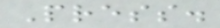Press.
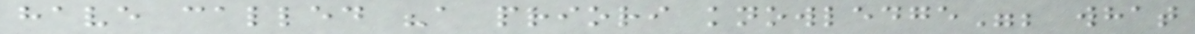have called "a priori knowledge"; what
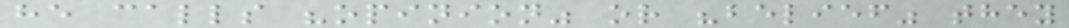he calls "opinion" or "belief" they
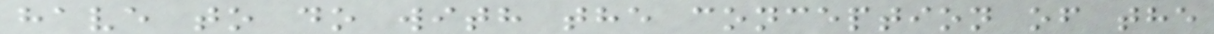have to do with the conception of the
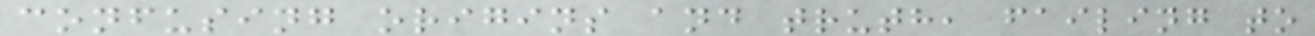confusing origins and truth, failing to
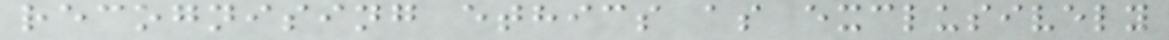recognising ethics as exclusively
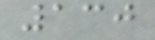130
